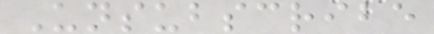Unsubscribe
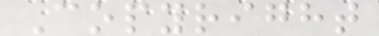Copyright
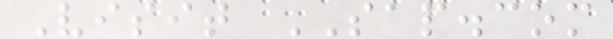Visit SAP.com
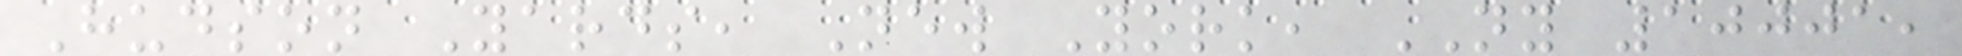Hudson Yards, New York, NY 10001,
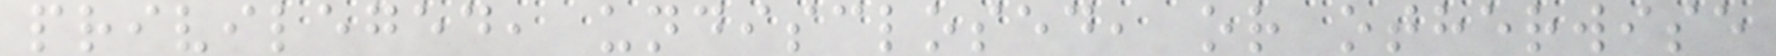privileged, undisclosed, or otherwise
